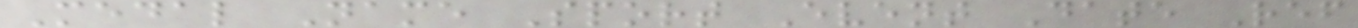Medal Name Sport Event Date Ref
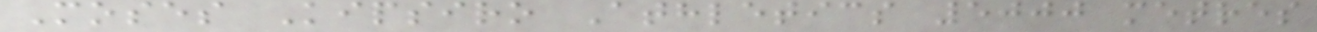Moses Kipsiro Athletics 5000 metres
